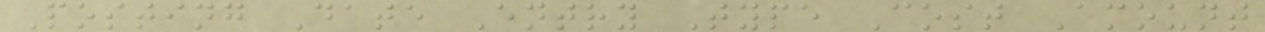Posting Date Entry Type Cost Amount
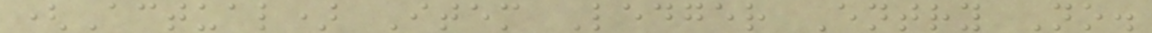(Actual) Item Ledger Entry No.
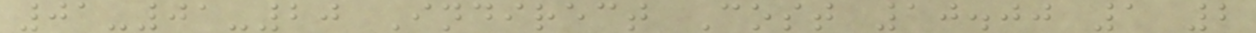01-01-20 Indirect Cost 10.00 1 2
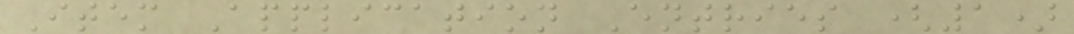Item Application Entries (1)
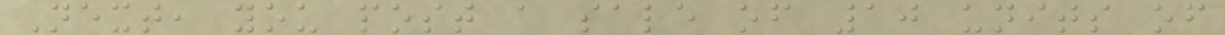Next, you post a sale of 10 units of
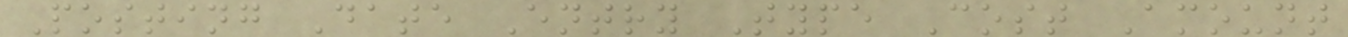Posting Date Entry Type Cost Amount
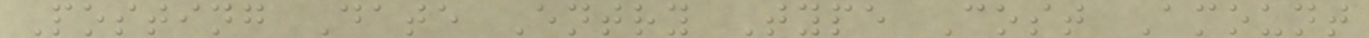Posting Date Entry Type Cost Amount
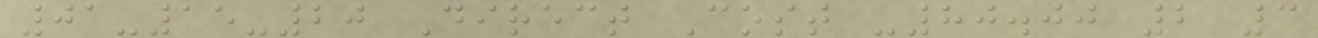01-15-20 Direct Cost -80.00 2 3
